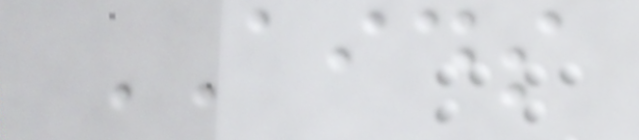AIDS
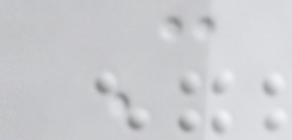C
